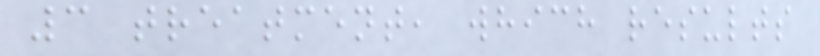3 treatment, which results
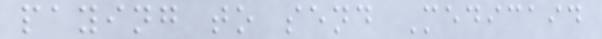paying to send Medicaid
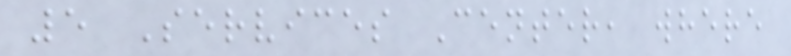5 Services Center, where
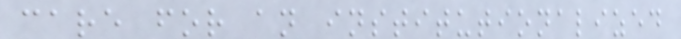care for an institutionalized
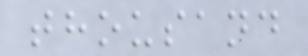thousand
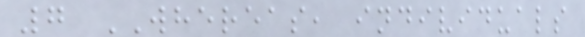7 WHEREAS, individuals
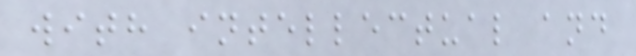with intellectual and
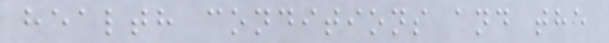health conditions and the
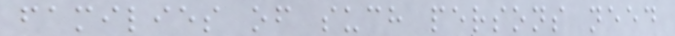families of such persons need
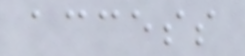access
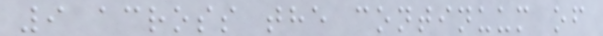9 across the continuum of
